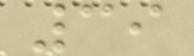39
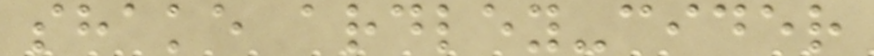shake ardley-cider
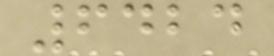6424
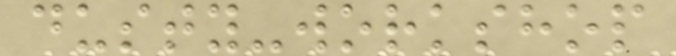dusty-workshop
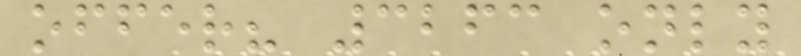offer? 3263 only
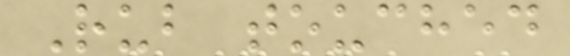Rub touched
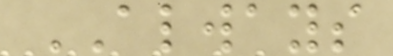ALWAYS
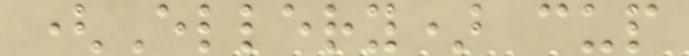(Ellery) cup
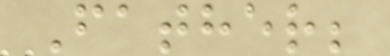Father;
